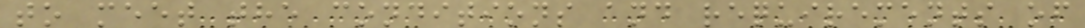to meet the conditions and requirements of
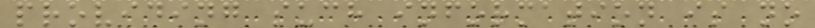providing such information is no
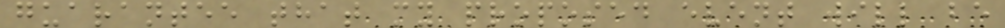guarantee that my proposed event will be
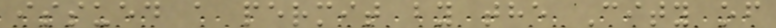issued a permit by the City of
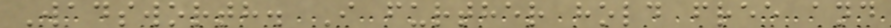Wadsworth. I further hold free and
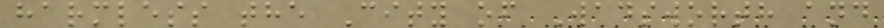harmless the City of Wadsworth and
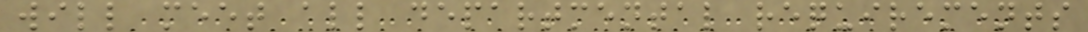will meet all departmental requirements
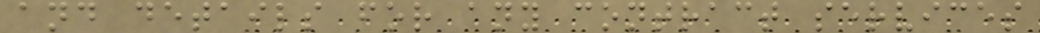and details for any contract services
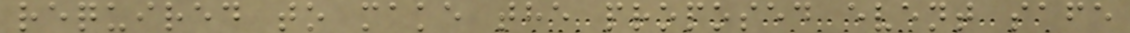required to make the proposed event safe
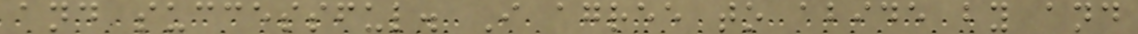and successful. I agree to abide by and
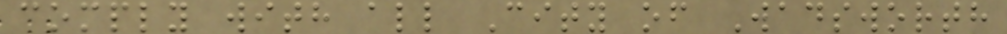comply with all City of Wadsworth
